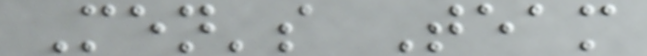Men's Team
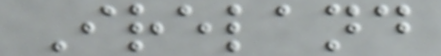Ireland
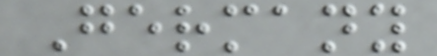Germany
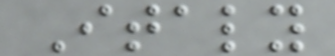Italy
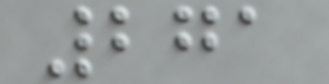271
